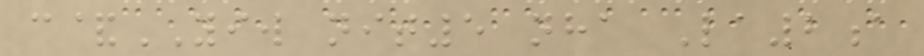c&YIW nit5 nha La2a
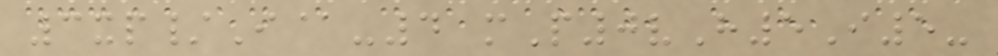3xp/I@-4 mP0vH5I5-
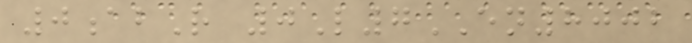0abR 0L7EN8002
